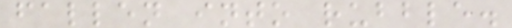fallen into rubble.
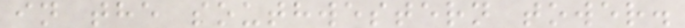in the southwestern tower.
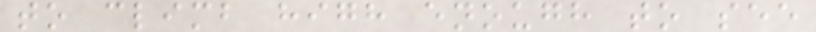to climb high enough to see
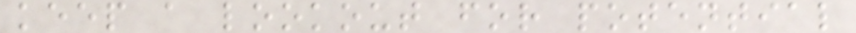keep a lookout for potential
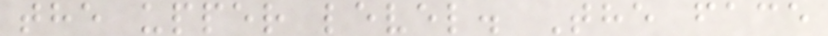the upper level. The face
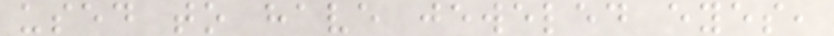used to have jeweled eyes,
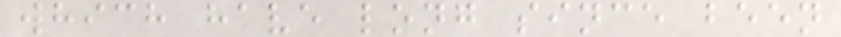which have long since been
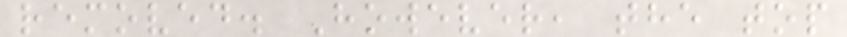removed. However, the top
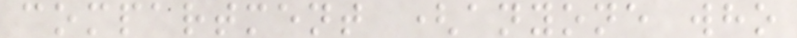compartment (anyone who
